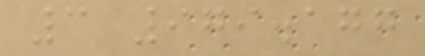3 979.177
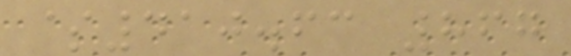$410.63 867
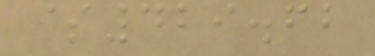$429.62
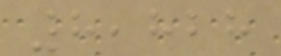8,828
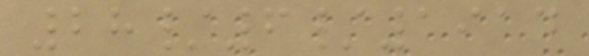28/6/1914
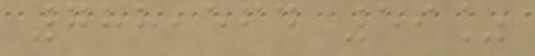788,564 59%
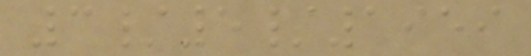3/5/1959
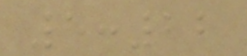5:22
